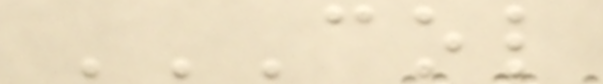COL
